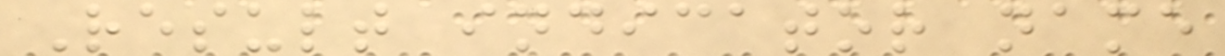Result indicator name
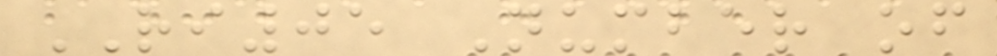RI05 Number of
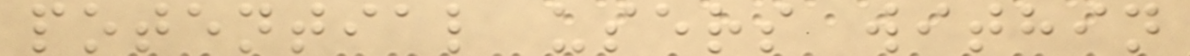potential users within
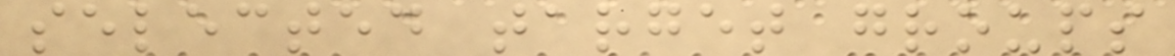selected target groups
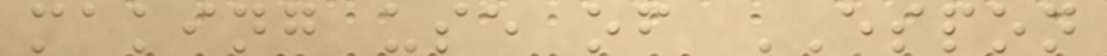making use of ESPON
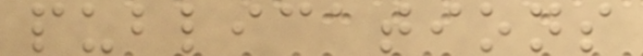publications
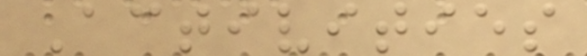Activities
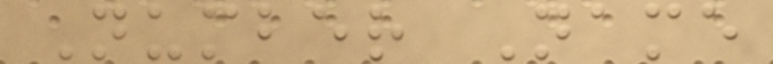Number Name
